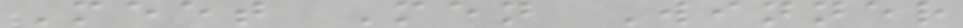Meet Men Winner
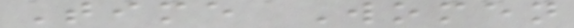Time Women
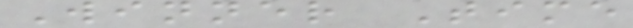Winner Time
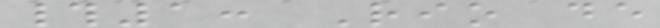#1: Rio de
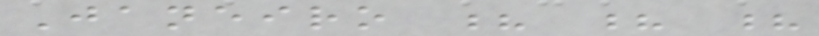Janeiro ? ? ?
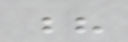?
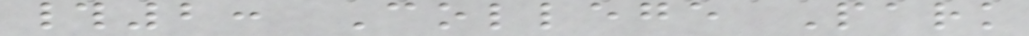#2: College Park
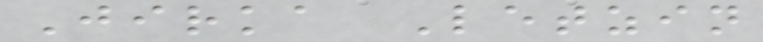Jirka Letzin
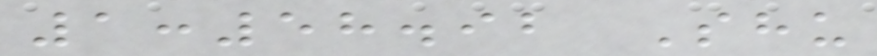1:58.92 Shu
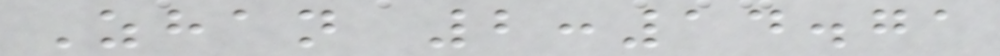Zhan 2:14.71
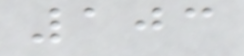103
